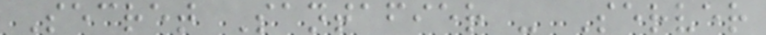Secret Santafier - Server
